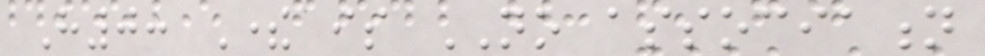H0: There is NO association
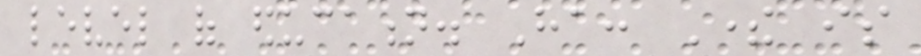level of education. Ha: There is
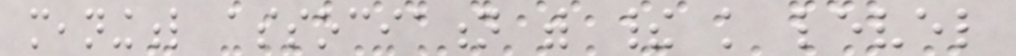meaningful association with their knowledge level
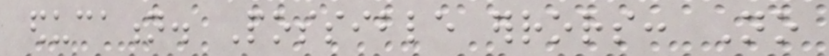education. Possible errors: No
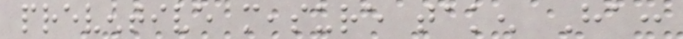preventive measure taken Ha:
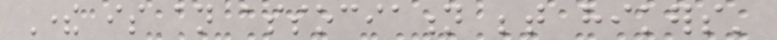There is an association between hikers'
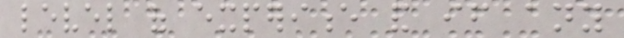level of experience and if any
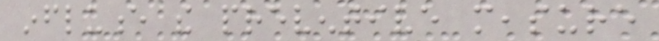influence the preventive measure
